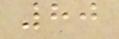80
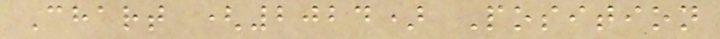Chart (2024) Position
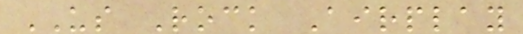US Rock Airplay
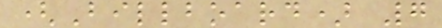(Billboard) 7
